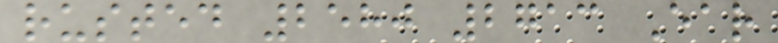rusted 2580 2713 Ear
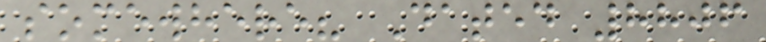somewhere? Dated 8806
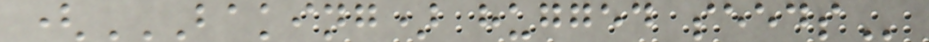(BAKING) HUGGED SEEDS
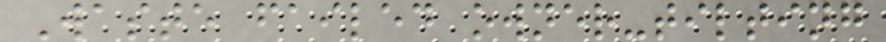Waste failed owner-tilting
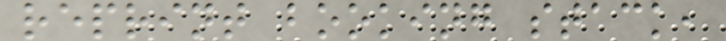reprint booking stack,
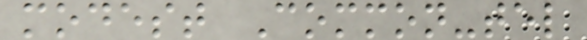modest Common-tel
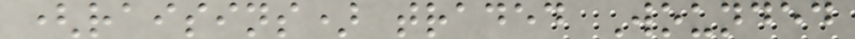(raisins) traded Wounded
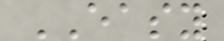EASY
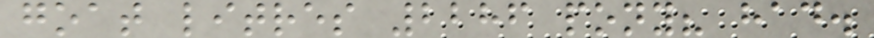goat litres 2286 pony? had.
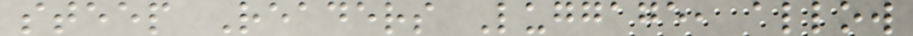steep Readers Luggage, allow
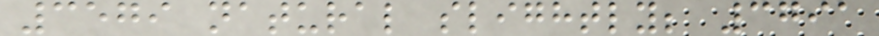3579 natural slightly; 3791
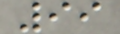99
